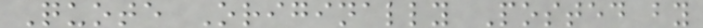Quote Originally Posted by
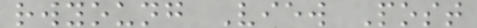rwyoung View Post
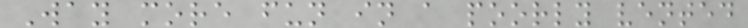Way more fun in a poorly vented
